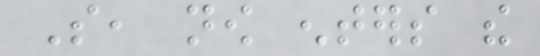So, now enters the
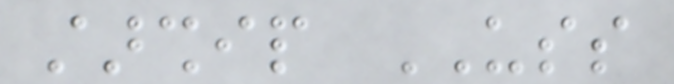starship USS
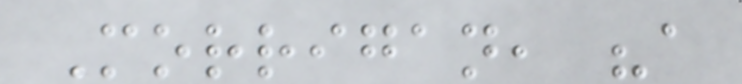Morrigan, "a
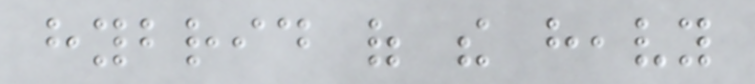hybrid of the heavy
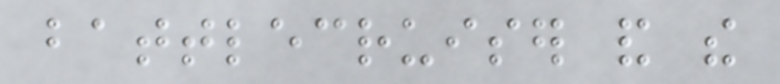battlecruiser and the
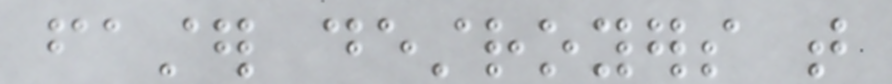faster destroyers that
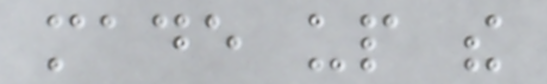made up the
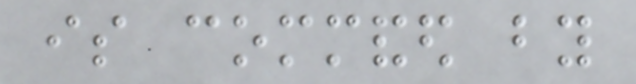is commanded by
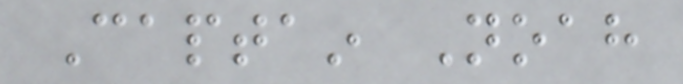Captain Noah
